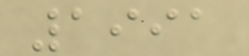1991
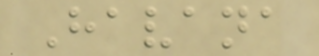Havana
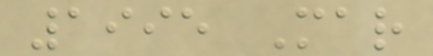1995 Mar
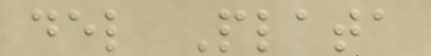del Plata
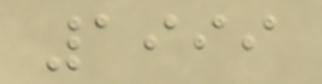1999
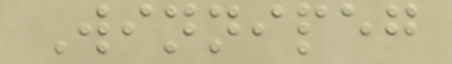Winnipeg
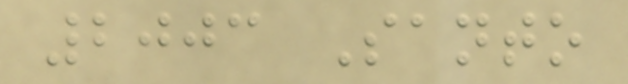2003 Santo
